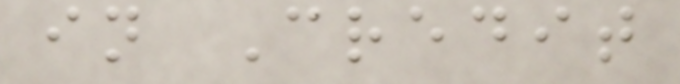in Credit
